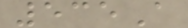535A
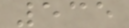535
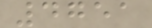4751
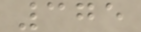375
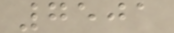7501
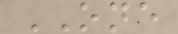ONE
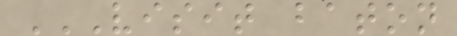VISIT BATON
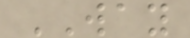WAY
